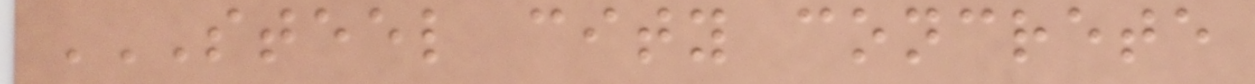STEEL CITY CONCRETE
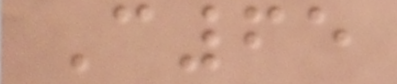C65
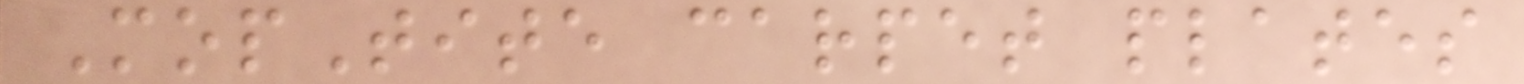MopTite carpet plates
